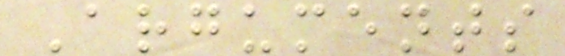Arguments
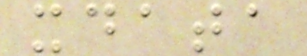xdata
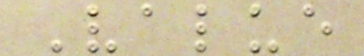Value
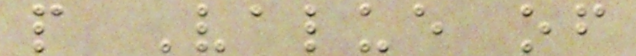p Value of
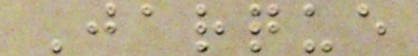Jarque
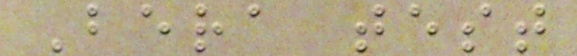Bera test
